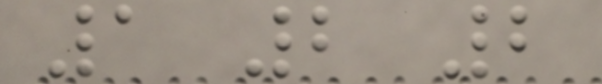1 2 2
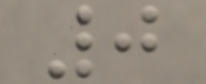0
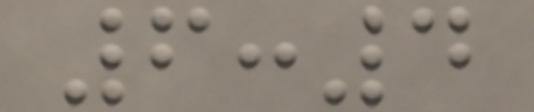6:4
